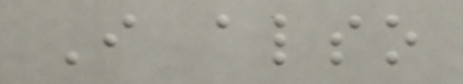I also
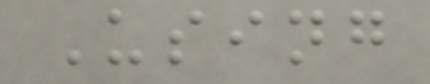Using
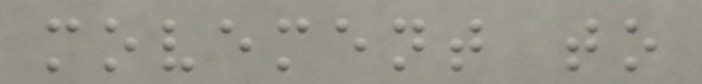movement to
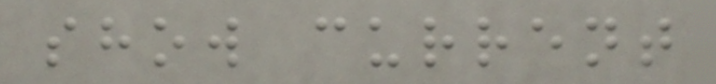show current
